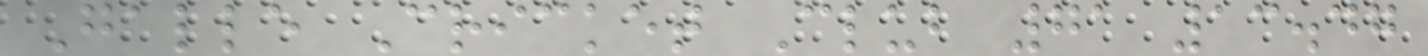Galle Cricket Club 71 13.47
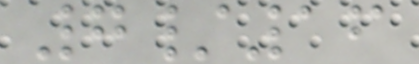7/16
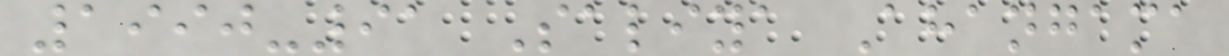1990-91 Saliya Ahangama
